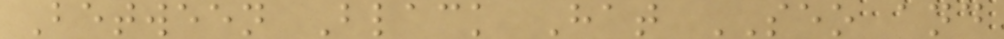Between Black Hat SEO and
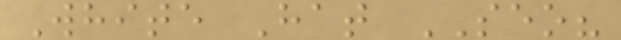White Hat SEO?
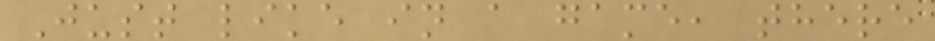Just like in a game, there
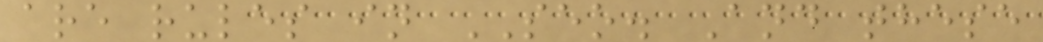are rules in SEO. And these
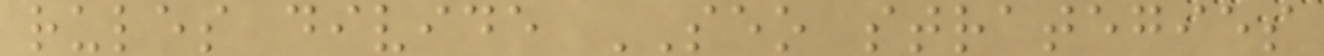rules divide SEO strategies
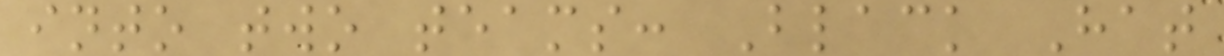into two teams: Black Hat
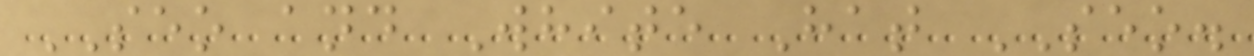SEO and White Hat SEO.
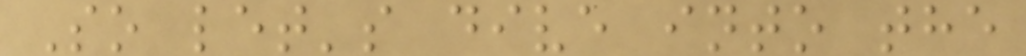So let's dive into the
